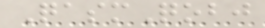QasmQobj
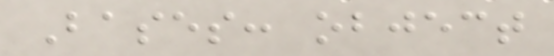Bases: object
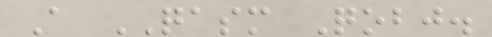A QASM Qobj.
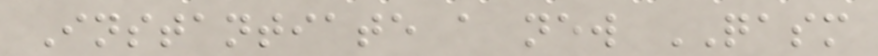Instantiate a new QASM
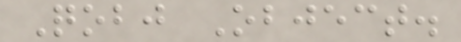Qobj Object.
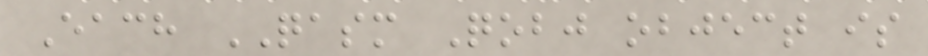Each QASM Qobj object is
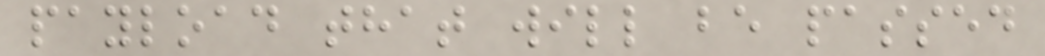payload that will be passed
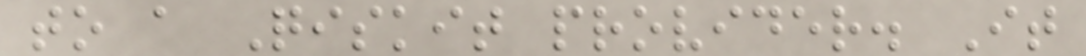to a Qiskit provider. It
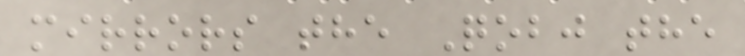mirrors the Qobj the
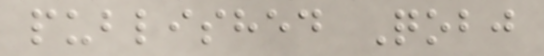published Qobj
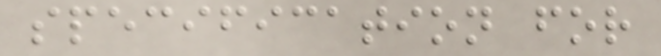specification for
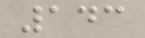143
